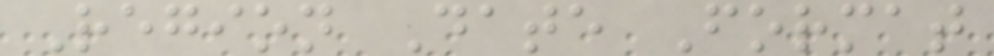Region Date Format
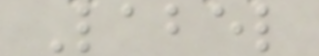Label
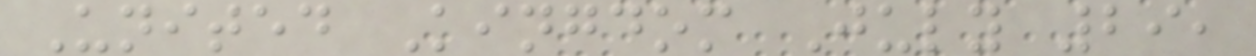United Kingdom July 29,
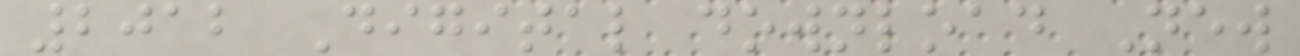2012 Digital download New
